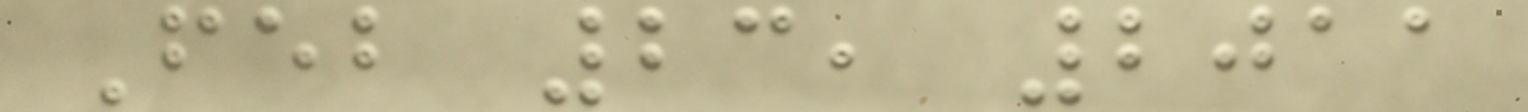Feb 23, 2011
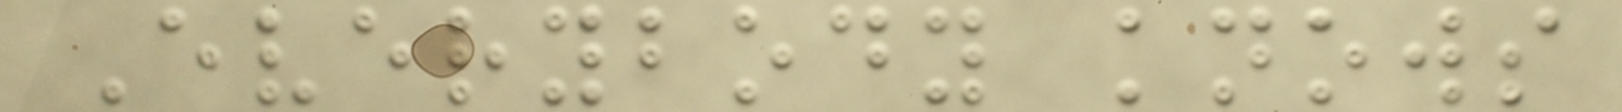Everybody knows
